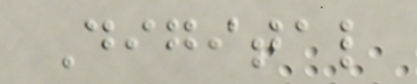Digital
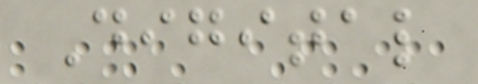Digital
